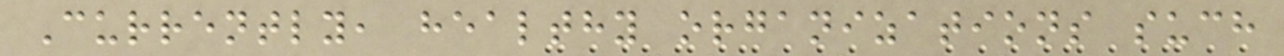Currently, healthy organizations such
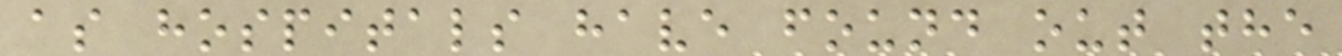as hospitals have found out the
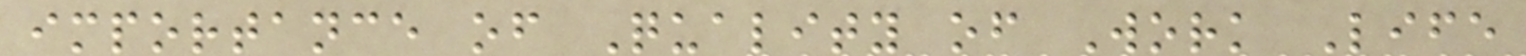importance of Quality of Work Life
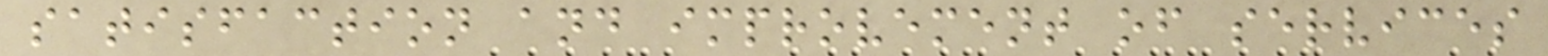satisfaction and improvement of services
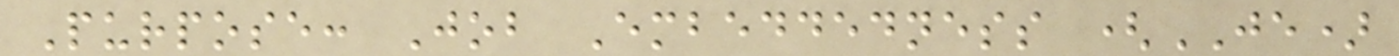Purpose: Job Embeddedness (JE)
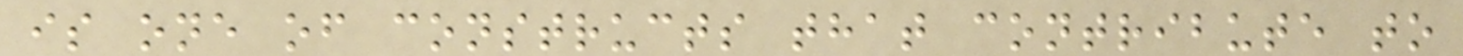is one of constructs that contribute to
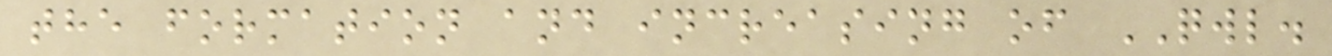the formation and increasing of QWL.
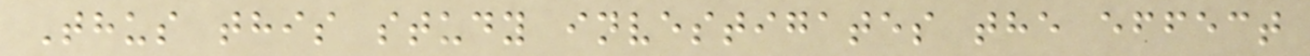Thus this study investigates the effect
